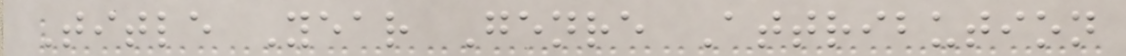Title Year Genre Attribution
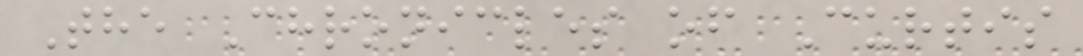The Chronicles of Curtis
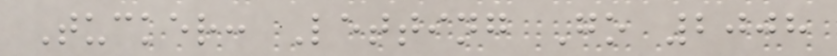Tucker: Letting Go 2008
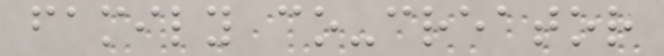family co-creator
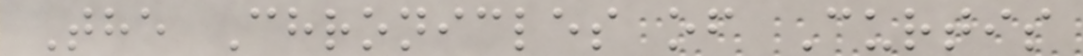The Chronicles of Curtis
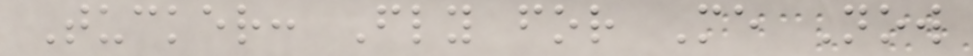Tucker: Fly for Me Now
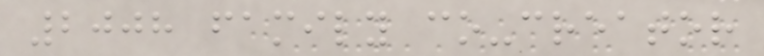2008 family co-creator
